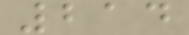214
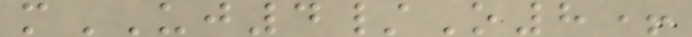mUJ4/O8+
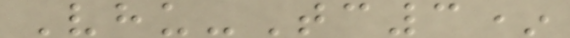Vhu-Tc3*
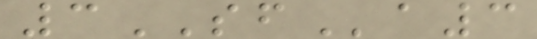3SFa3
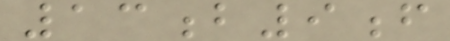13b9f
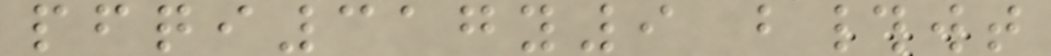pfqi317y9 b#wt
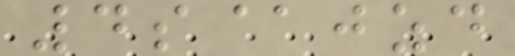4s@jzd
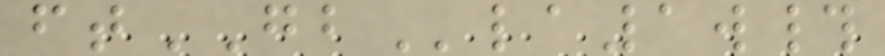ftGBla1w#
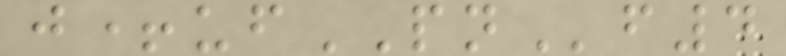j+ufPNf4
